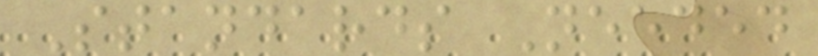Standards Needed
